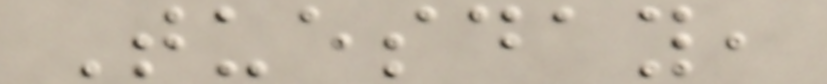Tuesday,
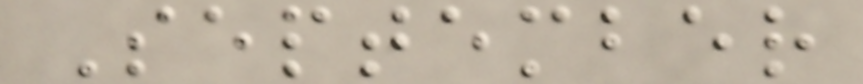September
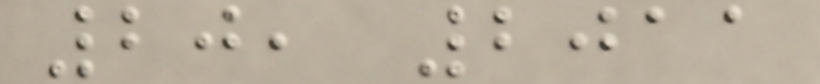20, 2011
